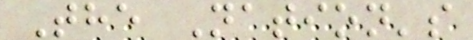The Nation's
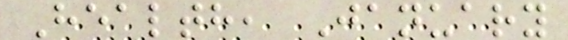Health, January
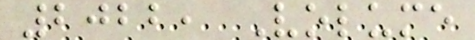2022, Volume
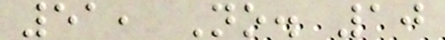51, No. 10
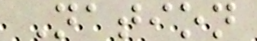Nation
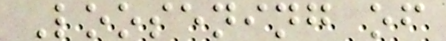Loosening of
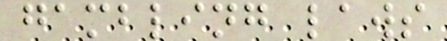gambling laws
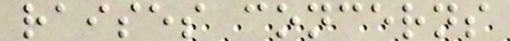raises concerns
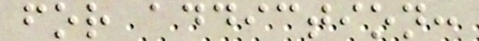for addiction:
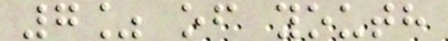7% of youth
